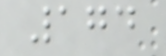174
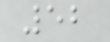52
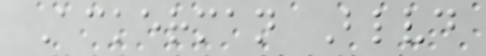Ackerman Blvd
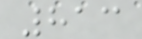813
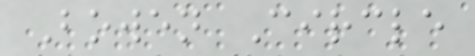Bowen Circle
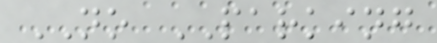NO PARKING
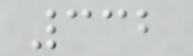332
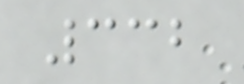332
